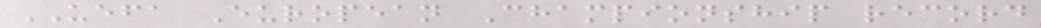UEFA European Championship record
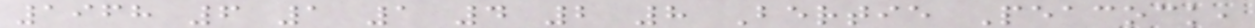1968 6 1 1 4 2 8 Bertie Peacock,
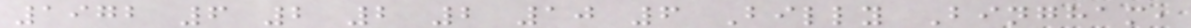1972 6 2 2 2 10 6 Billy Bingham,
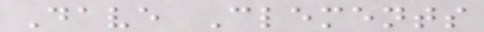Dave Clements
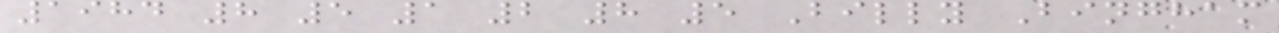1984 8 5 1 2 8 5 Billy Bingham
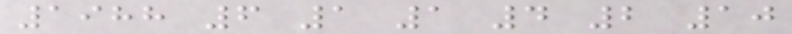1988 6 1 1 4 2 10
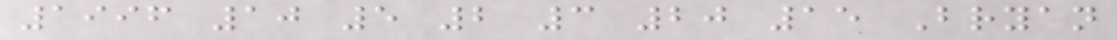1996 10 5 2 3 20 15 Bryan
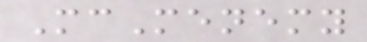McMenemy
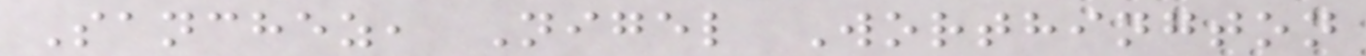Sanchez, Nigel Worthington
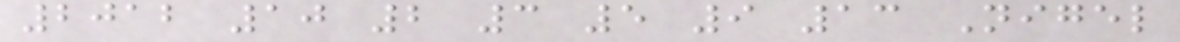2012 10 2 3 5 9 13 Nigel
